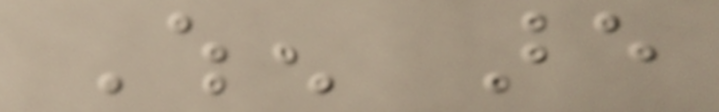When are
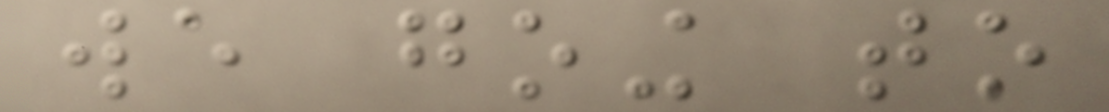we going to
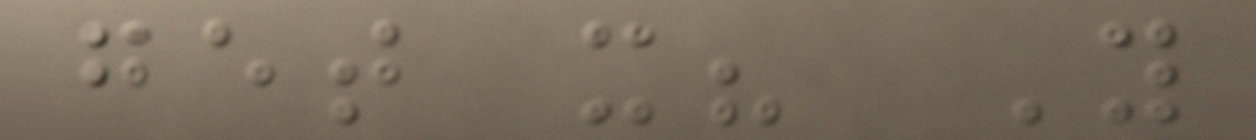get it? You
